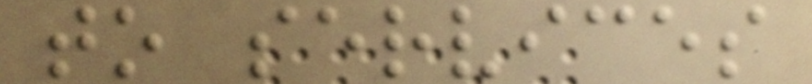to services
